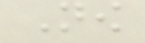Now
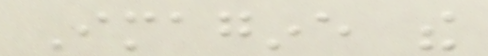Imagine the
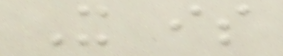It is
